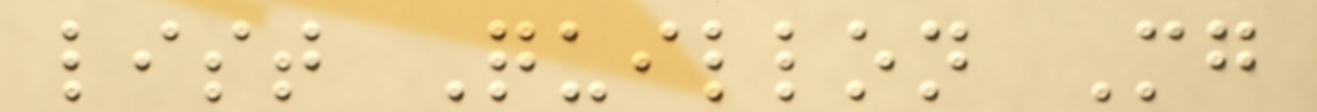list Quillon Mg
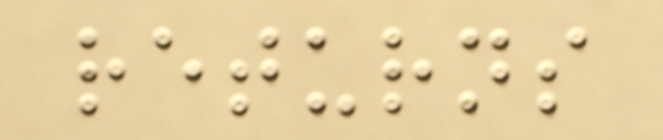returns
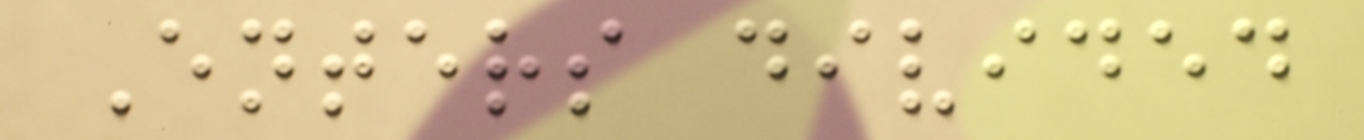Enters divided
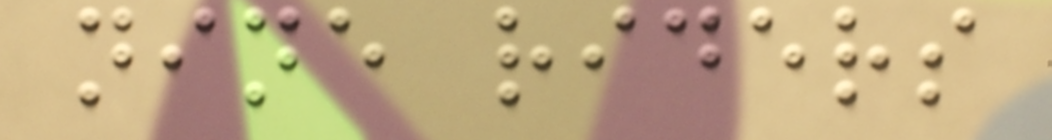nine riders
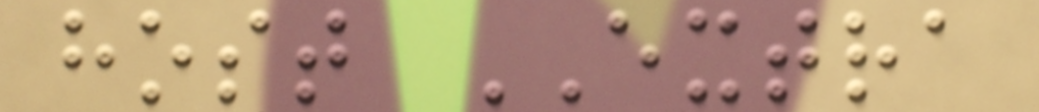host EXTRA
